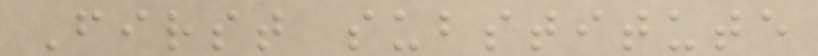First substitute
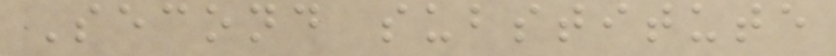Second substitute
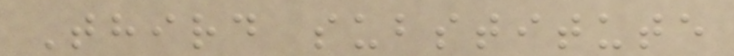Third substitute
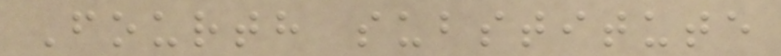Fourth substitute
